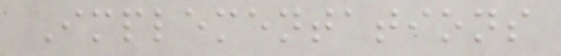Implementations
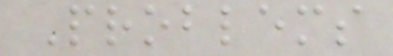Problems
